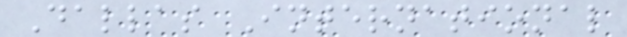Dallas International
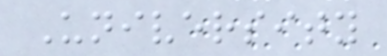University
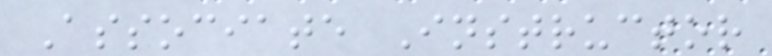Associate Instructor
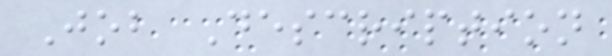Job Description
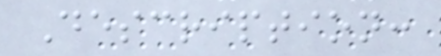Description:
